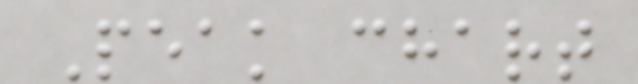Peak chart
